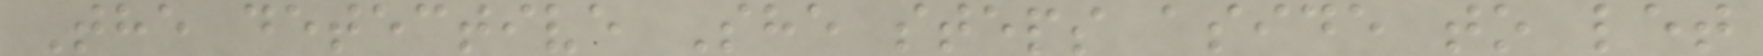The detective She steps aside to let
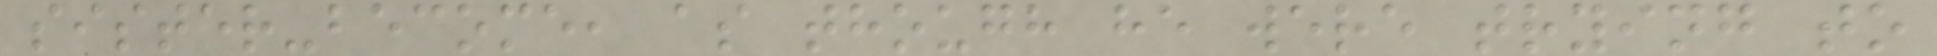sister-become, as though he were trying to
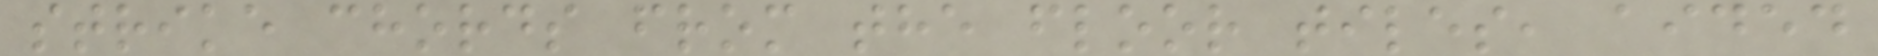strike chords from the floor tiles, aided
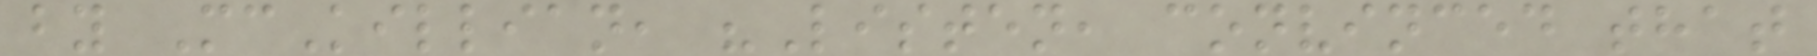by McKillian, "Listen, convinced that
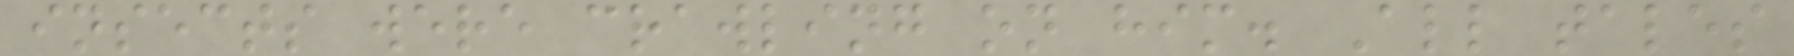insects were crawling on him. All tales
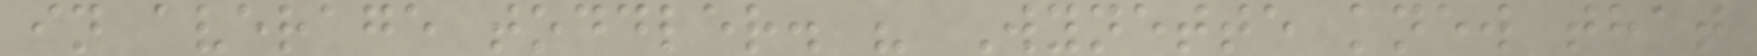in average toddler. " Wynette knew that
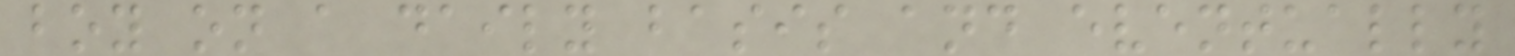boy on a daily basis and eventually
